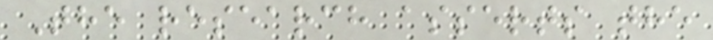The research asserts the
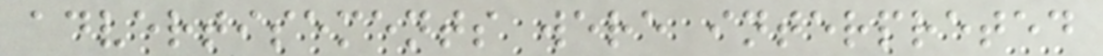advertisements were interpreted
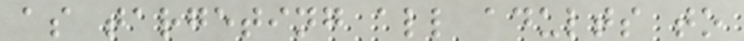as targeting all adults to
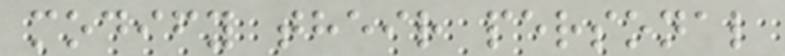modify their personal
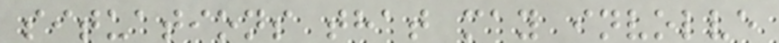situations that may involve
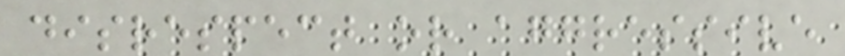disrespect or aggressive
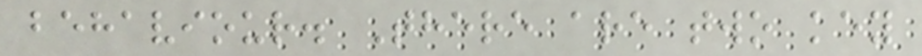behaviour. There are two key
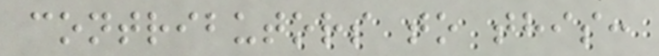contributors to this:
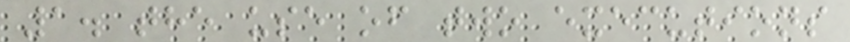1. the use of two executions
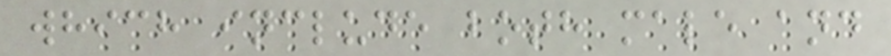which include both male and
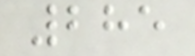285
